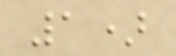1)
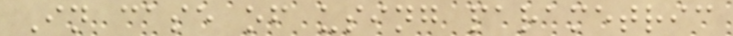In case of using parametric
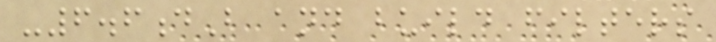-6.6dB and build filters
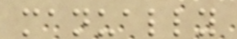manually
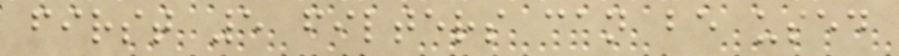first 5 filters can be used
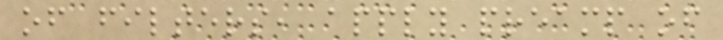of filters, apply preamp of
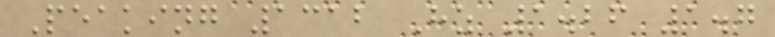Peaking 1312 Hz 1.26 1.7
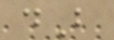dB
